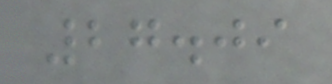27.09
